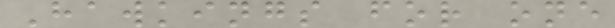Hawkings for one
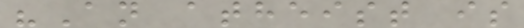"An atheist is
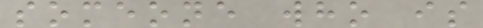someone who is
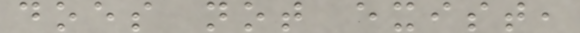does not exist,
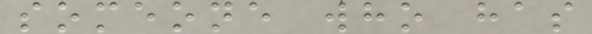someone who has
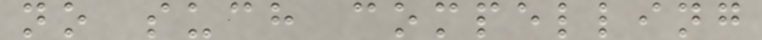no such compelling
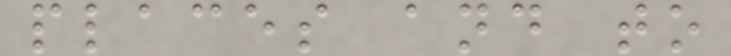places and to
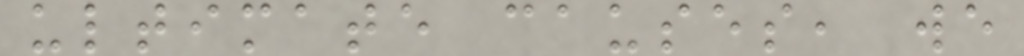ultimate causes, we
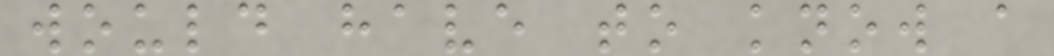would have to know a
